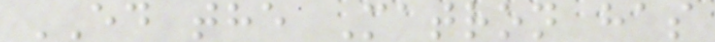ED the Matron has
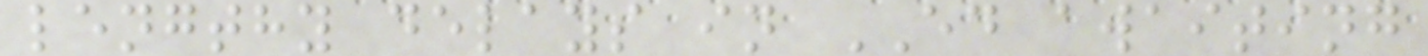lengthy delays in ED awaiting
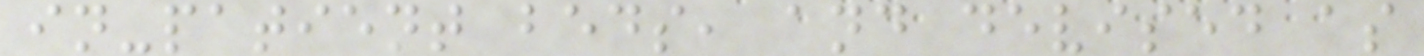in-patient beds, and devised as
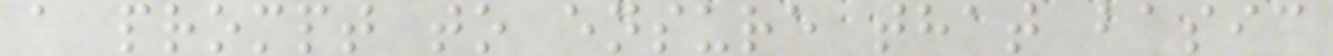a prompt to ensure that basic
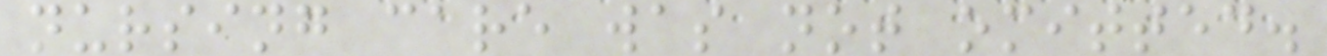nursing care was not omitted.
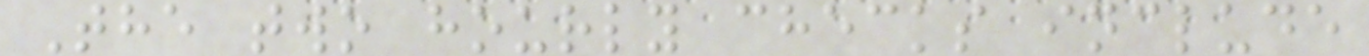The two hourly checks include
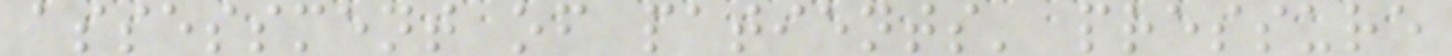assessment of patients' pressure
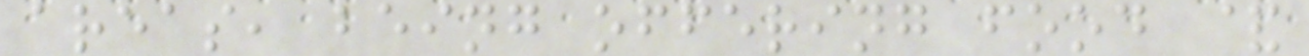areas, being offering food &
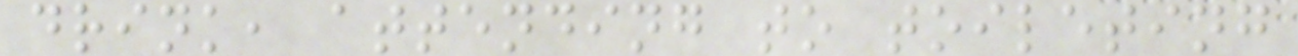drink, attending to toileting
